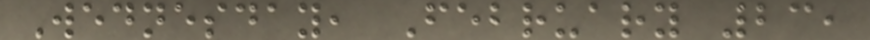Wednesday, February 23,
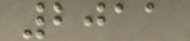2011
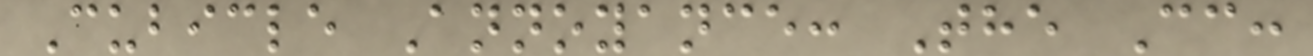Cubicle Annoyance: The Cc:
